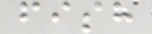fish
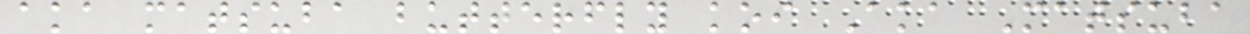aka matsuba butterfly koi Aka Matsuba
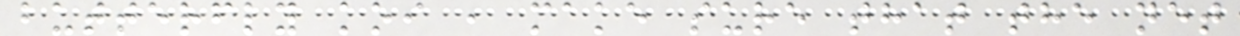butterfly koi , make sure that the net
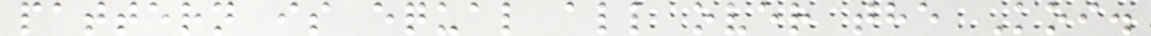pattern is equal all over the Koi.
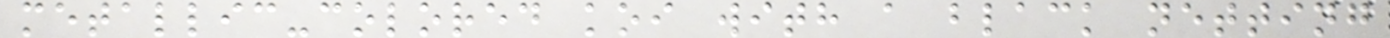metallic-colored koi with a black netting
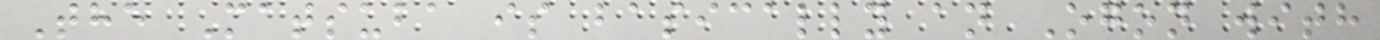The Matsuba is basically an Ogon with
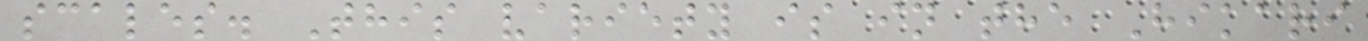scales. This variety is in the Hikari
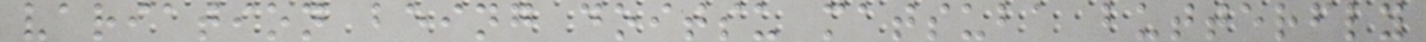variation being doitsu matsuba butterfly
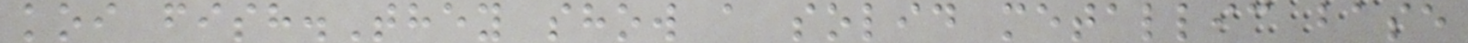koi fish.They show a solid metallic base
